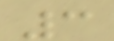3
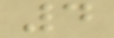4
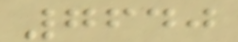7640
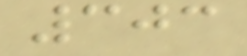303
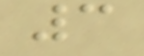3
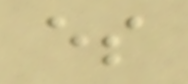es
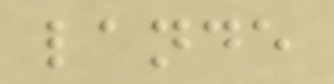lande
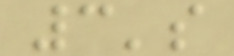3's
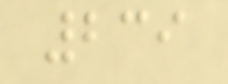239
